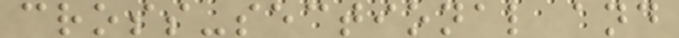cross-sectional and
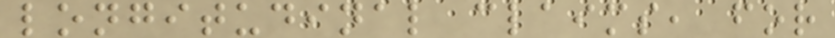longitudinal claims, for
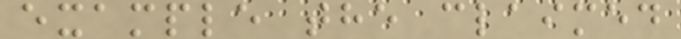example the claimed
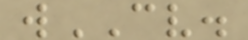wCV.
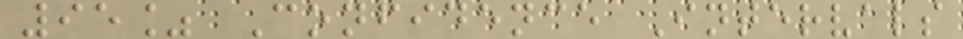95% Confidence Intervals
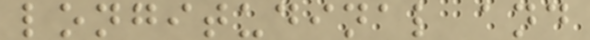longitudinal and
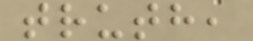truth,
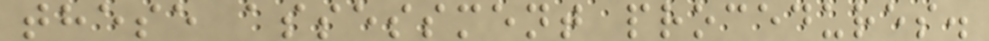these assessment procedures.
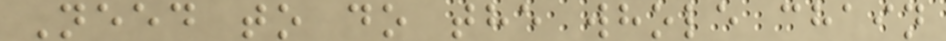Need to do the whole chain
